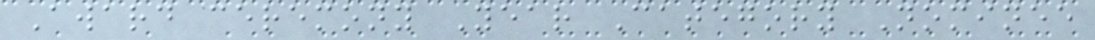Award ceremony Year Category Nominee
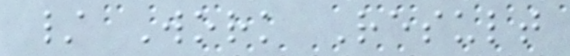/ Work Result
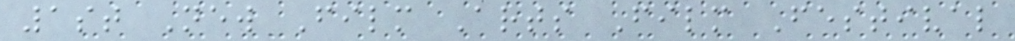1st New Film Arts Film Festival
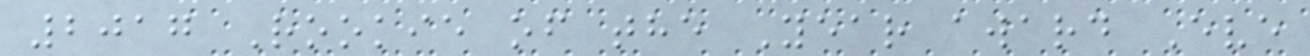2017 Rookie of the Year award Eve
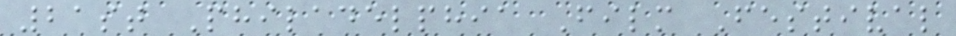21st Philadelphia Film Festival
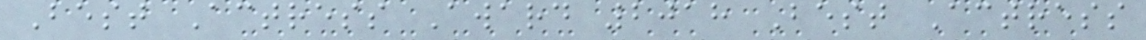Best Actress Award 2018 Best Actress
